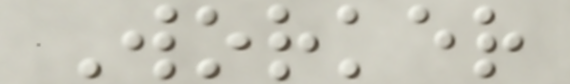Worker
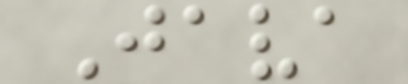Java
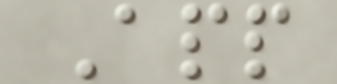App
